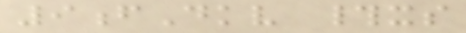9fDkv #xs
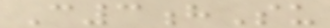C3hSu
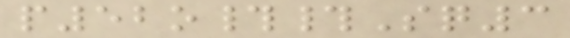p52o##Sq3
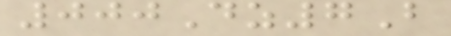000Dz7B
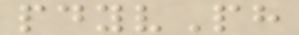pdyvPh
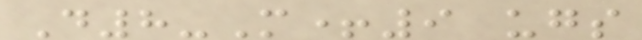D8-M+9 ugs
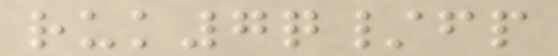ruk7q/fp
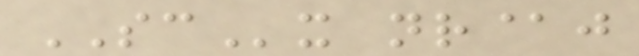SCx nr@j
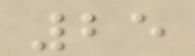25
